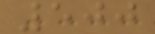500
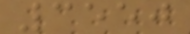3550
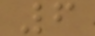6
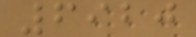6920
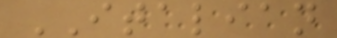ITALIAN
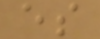es
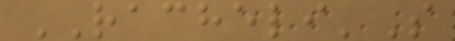RACHELI'S
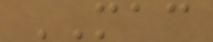MAC
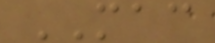MAC
